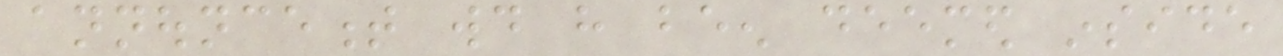announcement would have been deemed inside
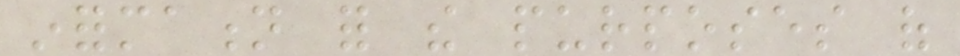information for the purposes of
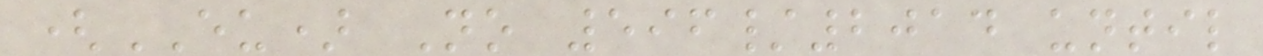(EU) No 596/2014 until
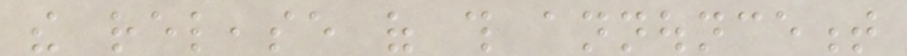the release of this announcement
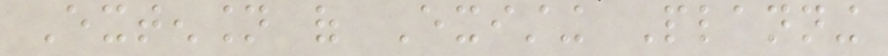Extension of Existing Planning
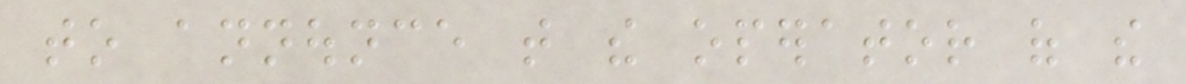to announce that the operator of the
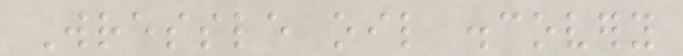Wressle oil discovery
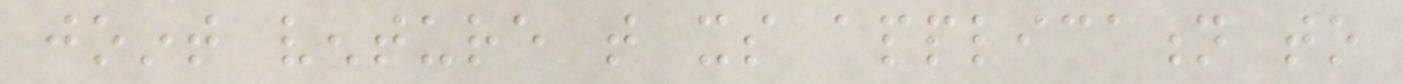joint venture that its application to
